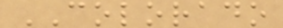COLORADO
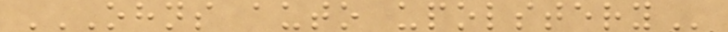OHNS AUTO UPOLSTERY
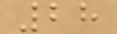28
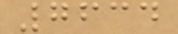7634
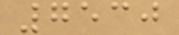7530
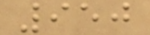950
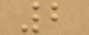2
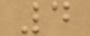4
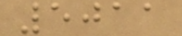5011
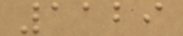1129
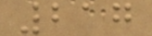217
